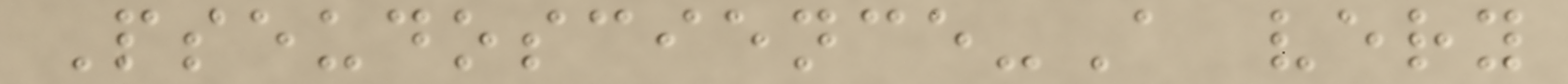Pseudoscience-A very
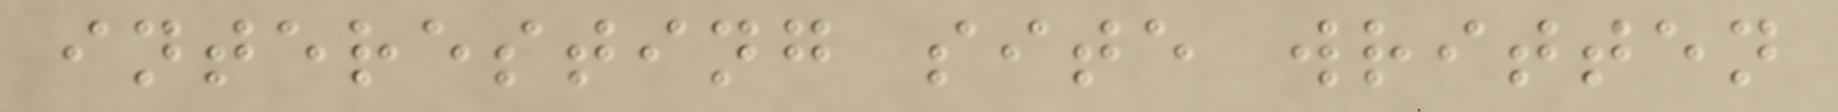interesting site written
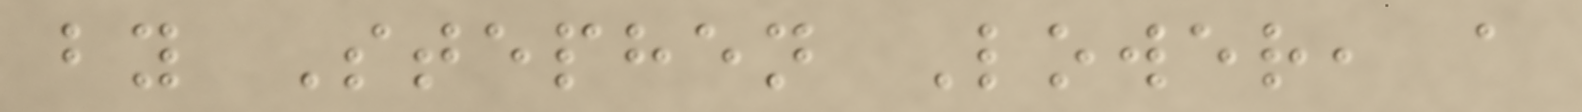by Stephen Lower, a
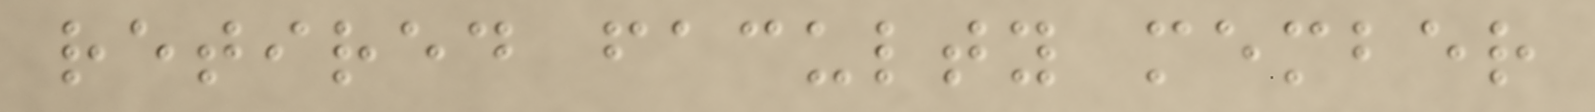retired faculty member
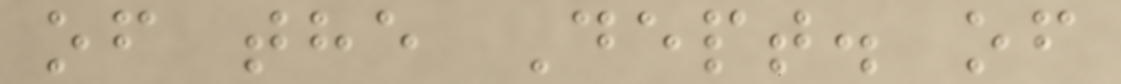of the Dept. of
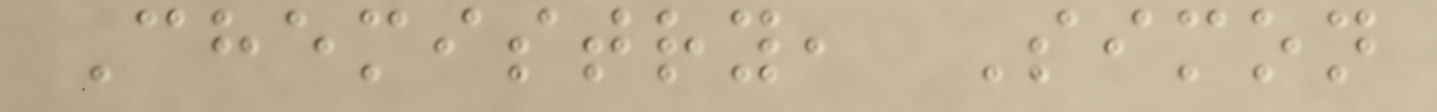Chemistry, Simon
